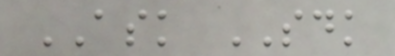ASK SDK
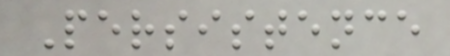Persistence
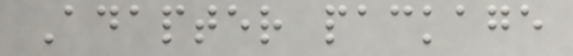Adapter package
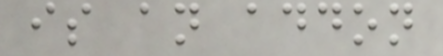is an addon
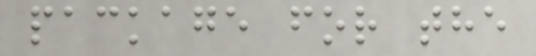package for the
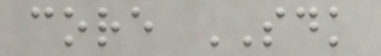core SDK
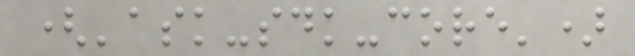('ask-sdk-core')
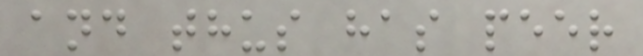and thus has peer
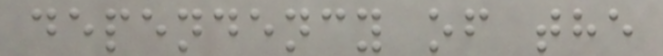dependency of the
